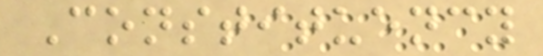Constituency
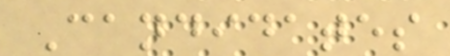Candidates
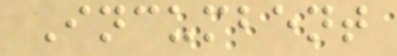Incumbent
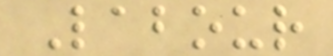Labour
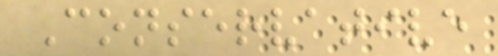Conservative
